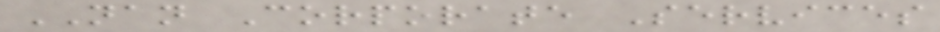NAN Corporate Services
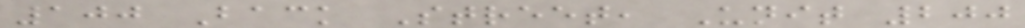100 Back Street, Unit 200
